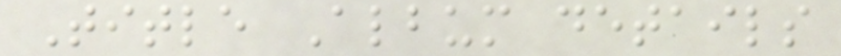Title Album details
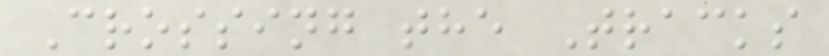Crossing the Tracks
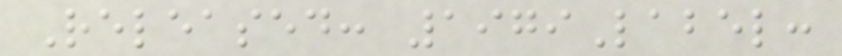Released: 1979Label:
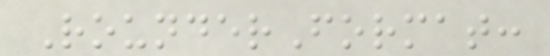RounderFormat:
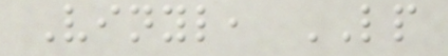Vinyl, LP
